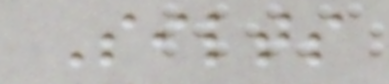Silts
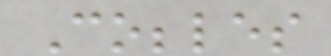Cobbles
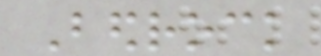Bedrock
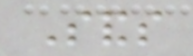Sands
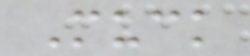Muck
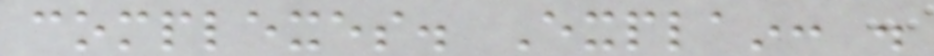complexes. Explain: .
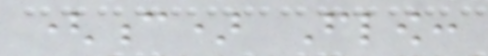(c) Flow:
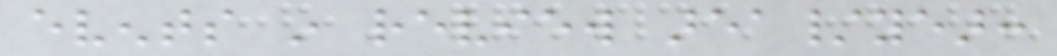events in review area/year:
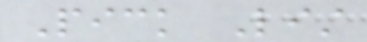Pick List
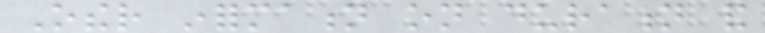Other information on duration and
